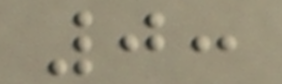0:
